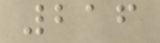216
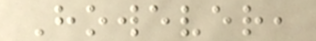However,
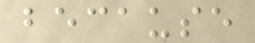because
